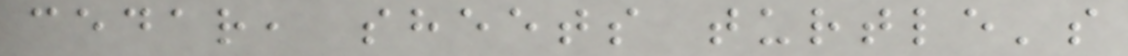cedar, sheets turtle's
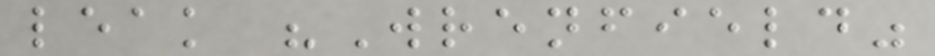leak "Wrenfield"
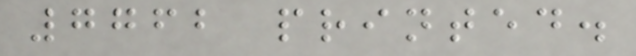7762 printed.
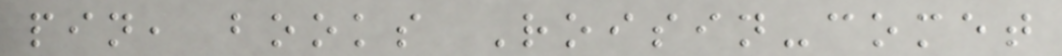pin, books Roisin-comet
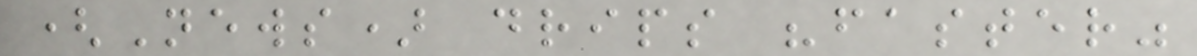(News) drips "faster"
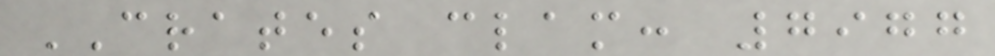CRATES clam: 7977
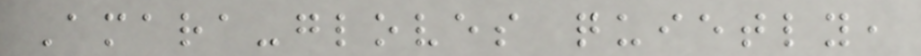Amara-gloves quietly,
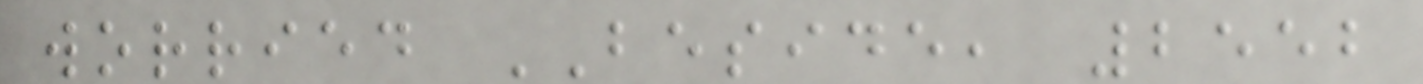worried BESIDE, 2552
